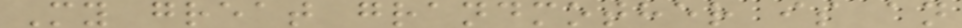My great grandmother is an
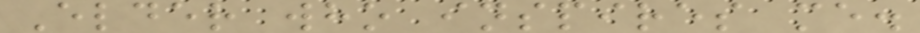Elder who inspires me.
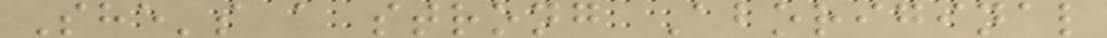She's a strong Aboriginal
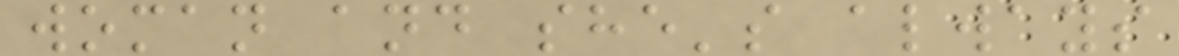woman and she's always
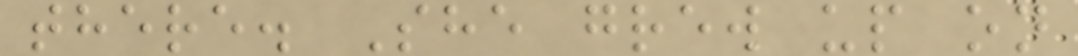there. She grew up on
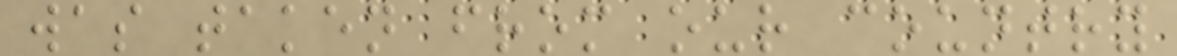was taken from our country
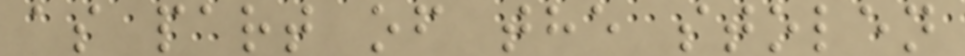as part of the stolen
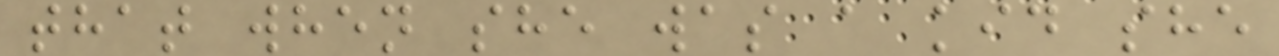that when she was a kid she
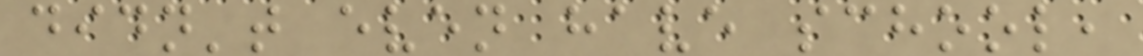didn't even have school,
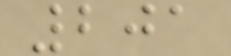201
